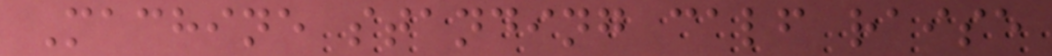Machine standing calf raise
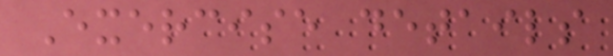Exercise details
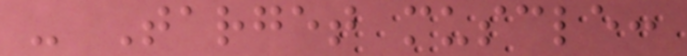- Target muscle:
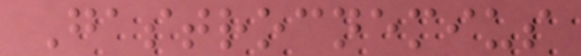Gastrocnemius
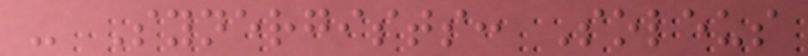- Synergists: Soleus
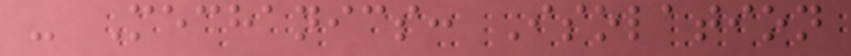- Mechanics: Isolation
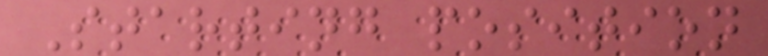Starting position
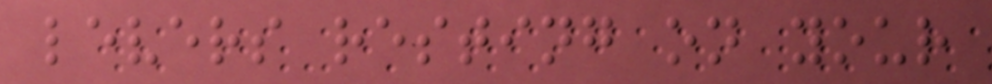levers resting on your
